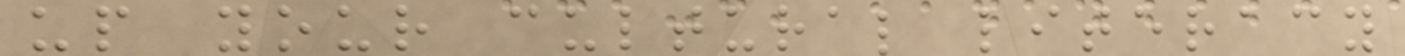up your cultural literacy
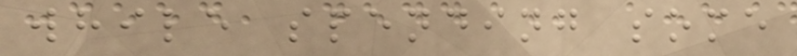while spending some
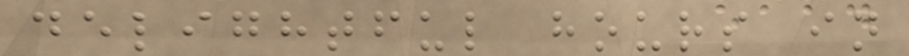delightful hours in
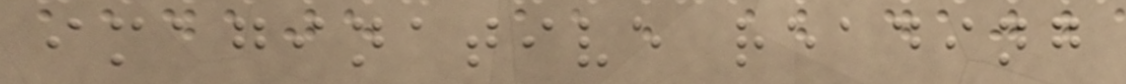imaginative reading
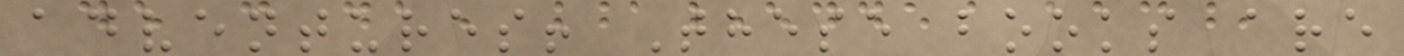adventures! These books are
